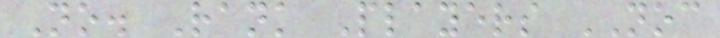No. Rank Players NOC
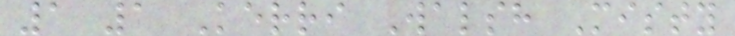1 1 Kerri Walsh Misty
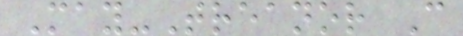May-Treanor C
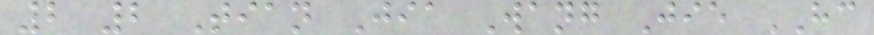2 2 Tian Jia Wang Jie HC
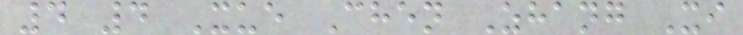4 4 Xue Chen Zhang Xi
